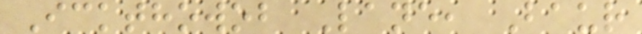Ickthowob Lane, Baur
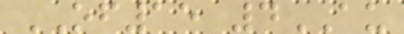OF15 4AU
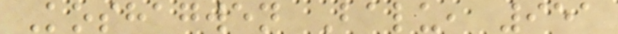Koshagwen Balu, 951
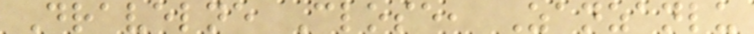Dravelne Close, Zanzanlu
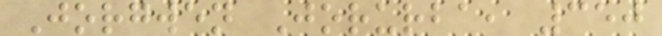Jorgwen Jorurba, 350
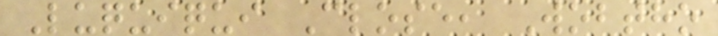Luquiqui Close, Wobtho
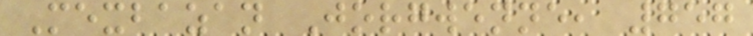Mexbazan Jorgwenne, 757
